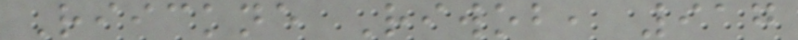Riickne Riwob, 917
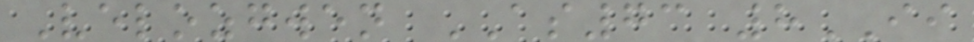Velozgwen AS73 8II
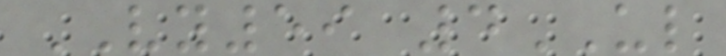VY59 4UL
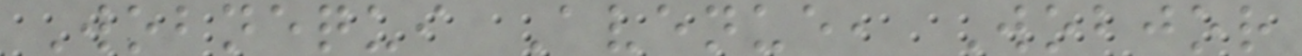Wobnequi Avenue, Wobjor
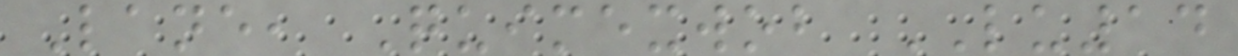Lane, Quimexwob LU14
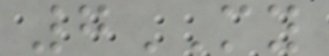7MY
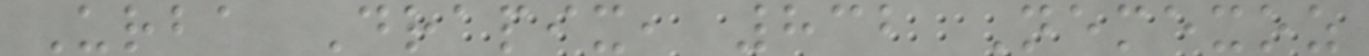Urba Drapix, 832 Nemexoz
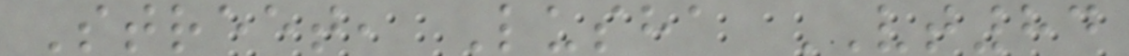Street, Lusha VT84
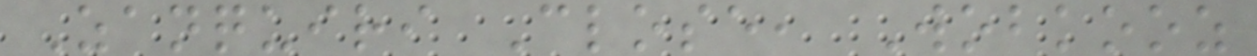Zanquiri Close, Wobkooz
